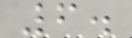6.
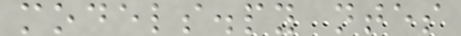models.py ntes
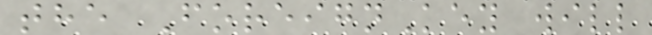the ForeignKey will
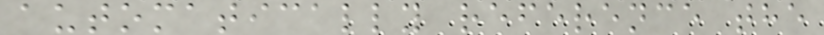automatically reference the
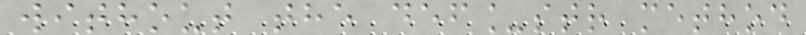without the def_str method
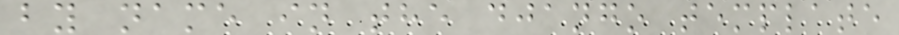by name in the django template
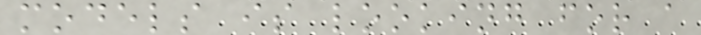models is looking for a
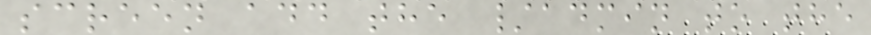screen add the /admin to the
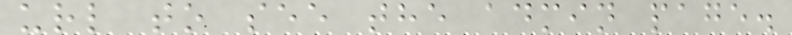url to see the admin page.
